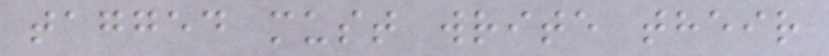tagged must write their
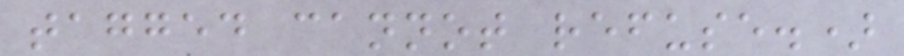tagged cannot refuse.)
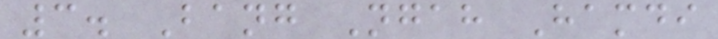3. Bang Ngah Hamdi
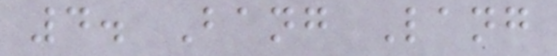4. Bang Lang
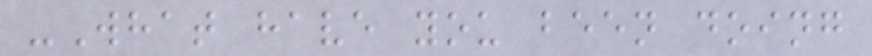-What have you been doing
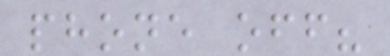phone off?
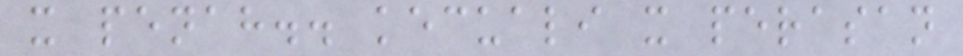x penah.. kecuali x perasan
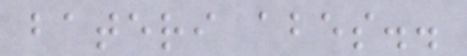bateri abes..
